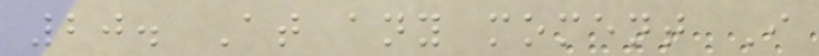20. At any moment I
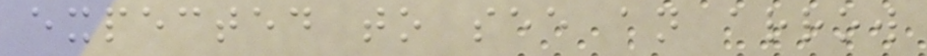expected to see an arrow
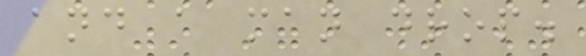and a man drop.
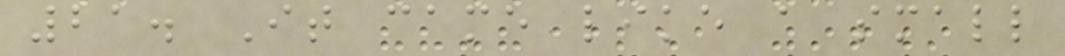21. It came like a small
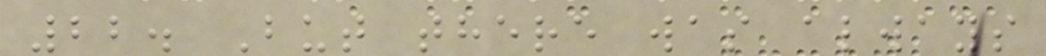22. But there was always
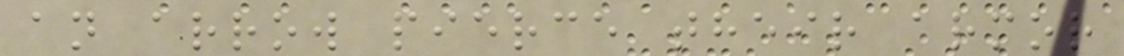an arrow pierce their armor
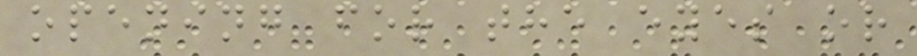opening for the eyes or
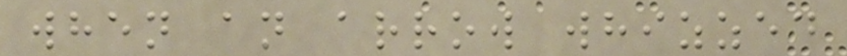when an arrow whizzed
